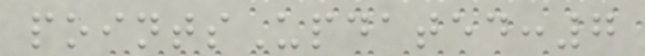pointsUpdated:7
